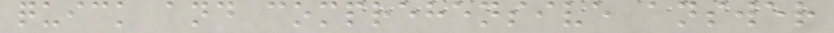quick and comprehensive answer
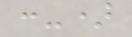:-)
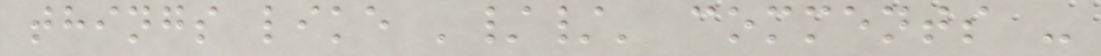things like '//' comments -
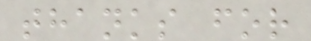thanks for
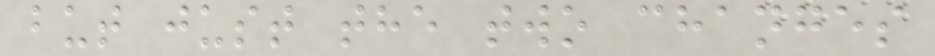but just the two changes
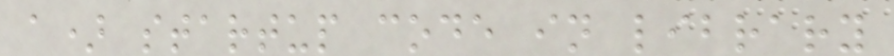a) startup code in library
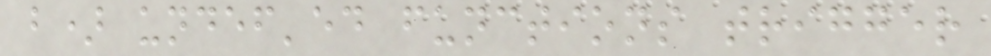b) undef'ed functions trigger
